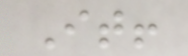It!
